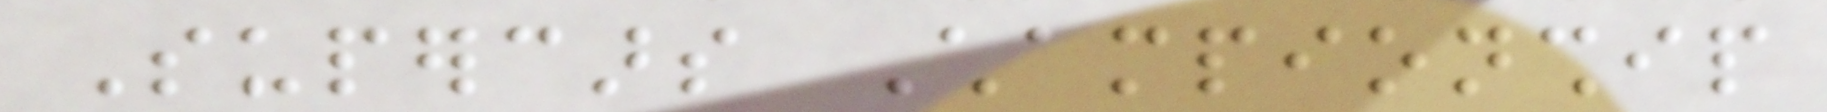Supercars Championship
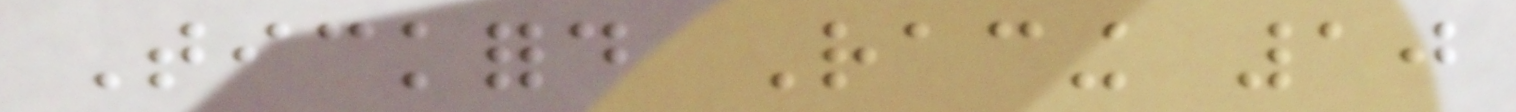Tickford Racing 10
